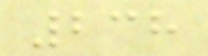238
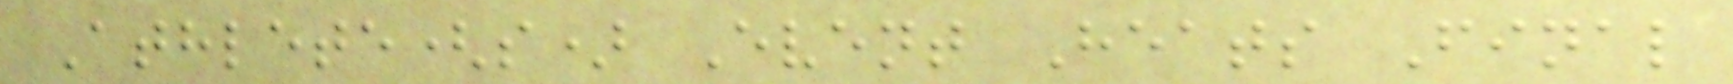Athlete(s) Event Heats Final
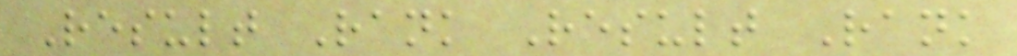Result Rank Result Rank
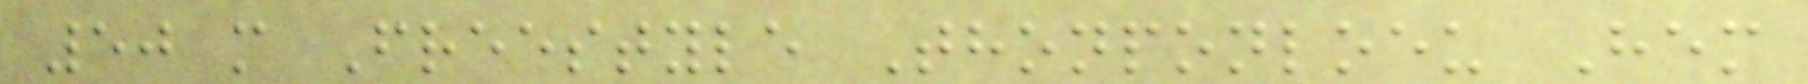50 m Freestyle Thonponloeu Hem
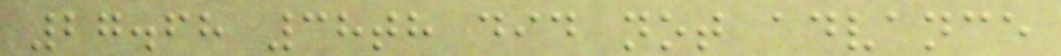27.68 38th did not advance
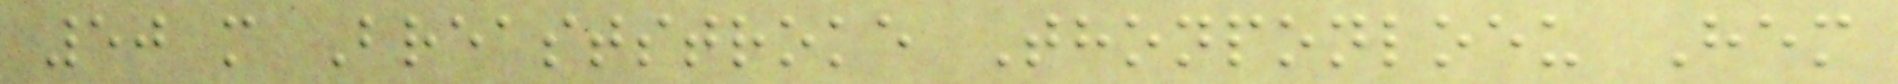50 m Breaststroke Thonponloeu Hem
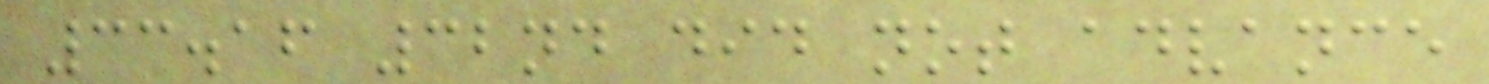33.16 32nd did not advance
